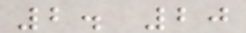2. 20
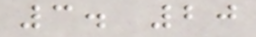3. 20
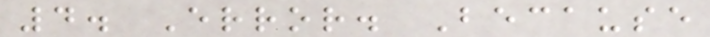4. Error. Because
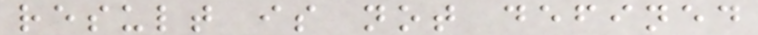result is not defined
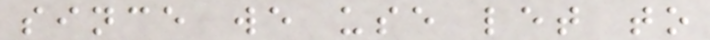since we use let to
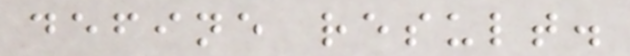define result.
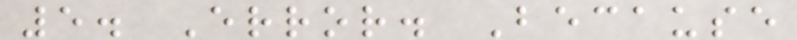5. Error. Because
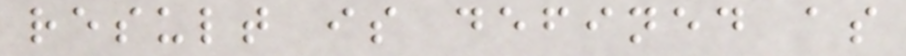result is defined as
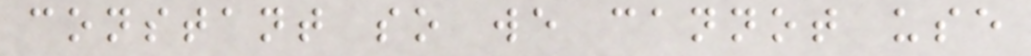constant so we cannot use
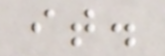it.
